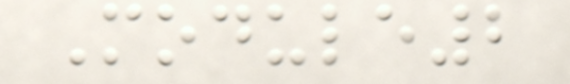Module2
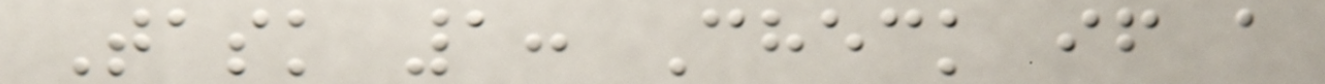Task 1: Check if a
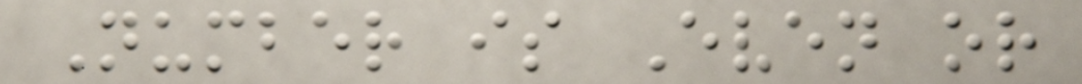Number is Even or
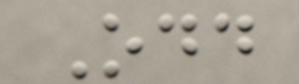Odd
